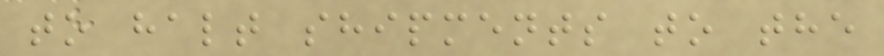to halt shipments to the
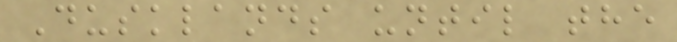Dusklands until the
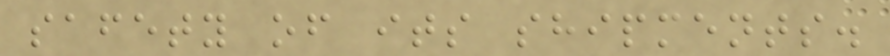safety of its shipments.
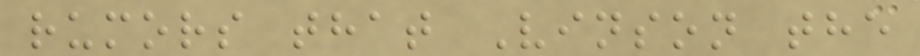rumors that Vinson the
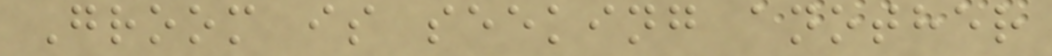Groom is seeking another
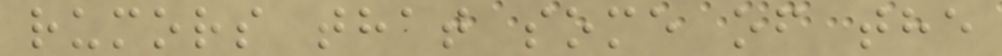rumors that some of the
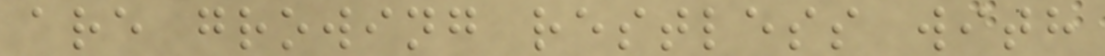are growing restless with
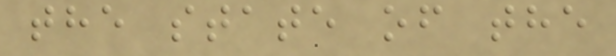the state of the
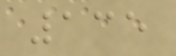135
